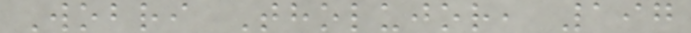Wobri Tholujor, 197
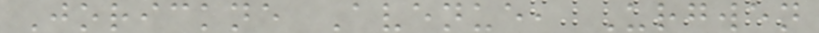Jorickne Avenue, Urgwen
